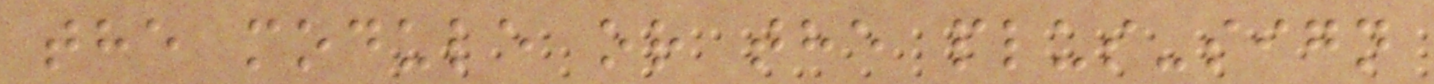the module or the plus-sign
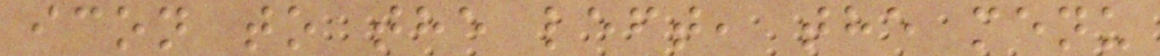icon to the left, the menu
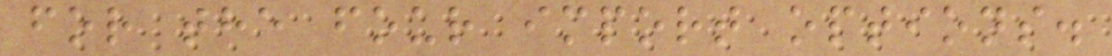for the four import options.
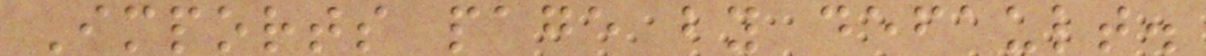Imports page by default.
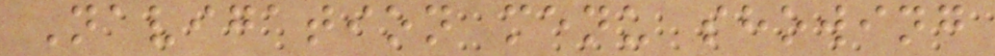Navigation menu showing
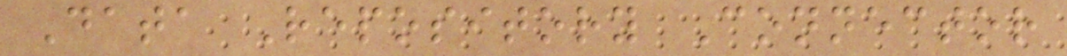Data Repository Connector
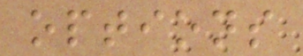options
